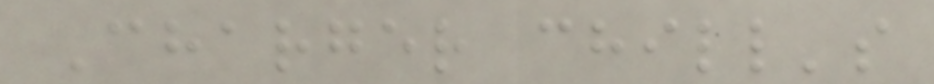Charger chill's
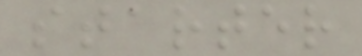starter
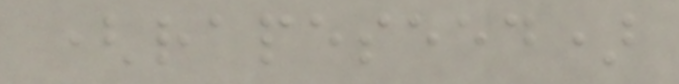(rapeseed)
